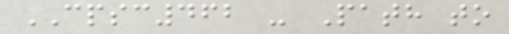CPSC462 - Path to
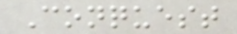Conquest
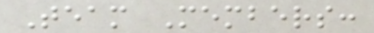Team Members:
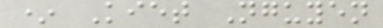* Kiet Nguyen
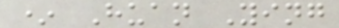* Huan Ying
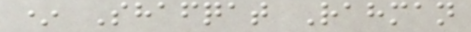* Shafqat Rahman
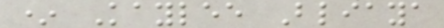* Kaylee Bliaya
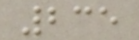235
